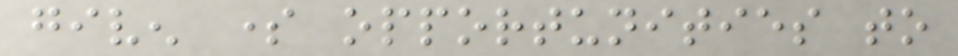given some opportunities to
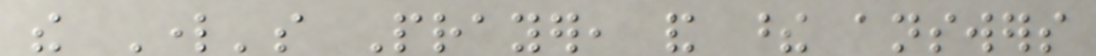the Lord's Prayer, and these answers
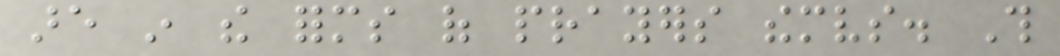are in the forms of prayers themselves. This
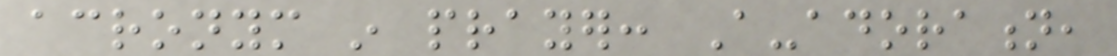acronym in prayer: A-adoration,
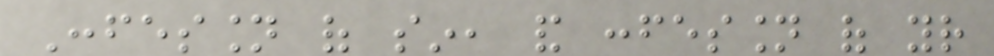Confession of sin, and confession of your
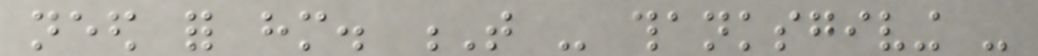need for him. T - thanksgiving -
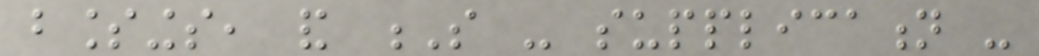blessings, and S - supplication -
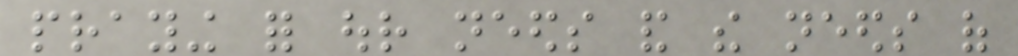praying for our needs and the needs of
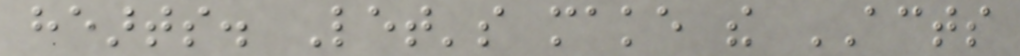hearts. Let's make the ACTS
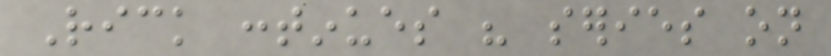Rick continues his series on
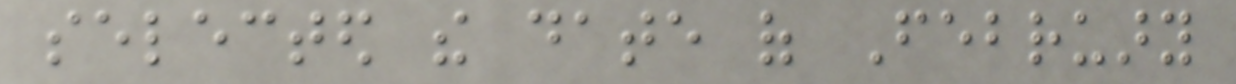selected the date of February
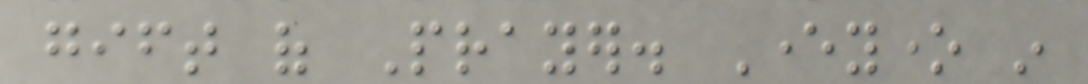gift of Prayer. Everyone in
